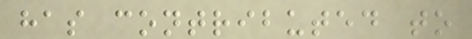has contributed to
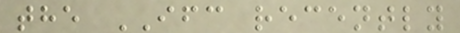the IFC recently
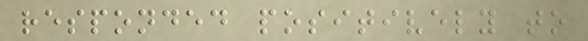responded positively to
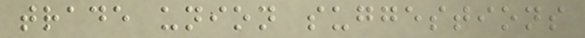trade union suggestions
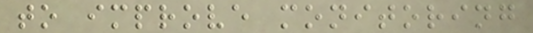to improve monitoring
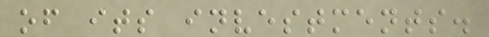of its investments.
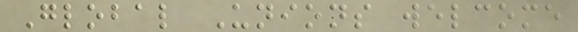Global Unions welcome
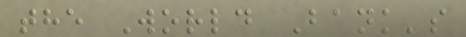the World Bank's
